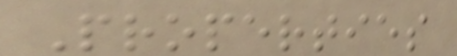Properties
